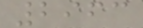2963
